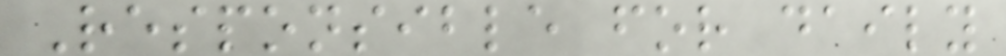Responsible for daily
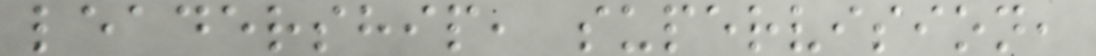leadership, supervision,
